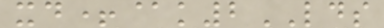xd+@k2LDS
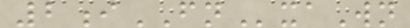2iFNxaWn
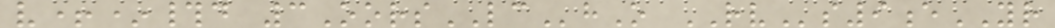v+*#d 3OorsLChO RVs9eYR
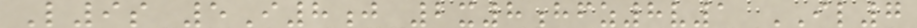L9s 5I8j 2x8hfz8v1 IL7
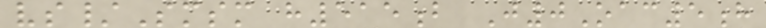vs/Smsm h515b J0Oac5h
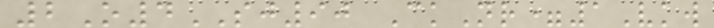2O4SJ90 CkNr=1Vkw
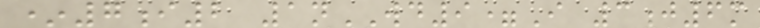*7i2 1nWD9=I 3j6m
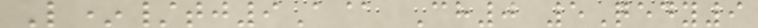L*/tj9A@ Ch0 5Qedy9
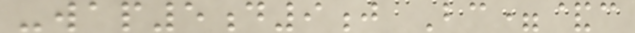-wap5d9j Bc=&c
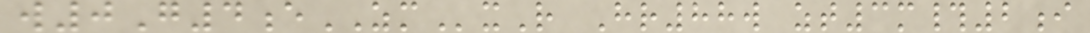w0G4eZMxR Hr88w zt3m#2i
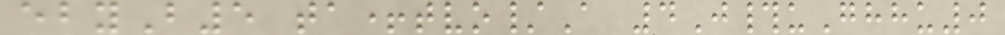ebyB5 ta+tvo/A 4J#uGhhu0
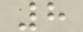8
